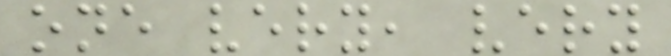one very, very
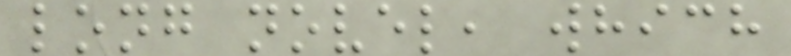long novel, which
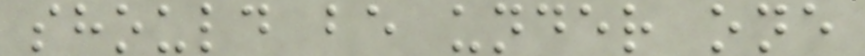should be under one
